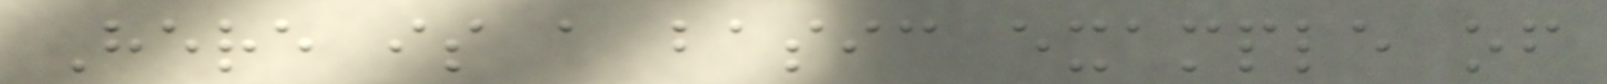Here is a basic example of
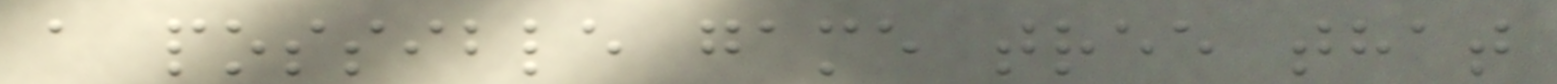a possible game tree that
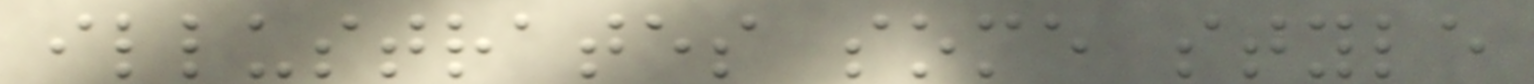illustrates some style
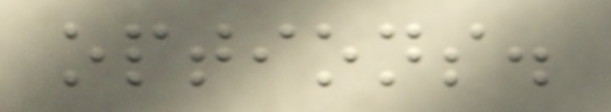options.
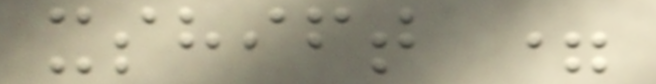xshift =
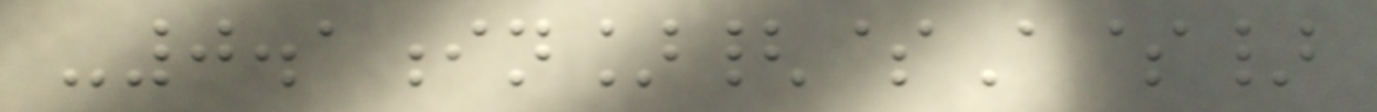-0.1in]{$A$}
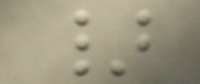}
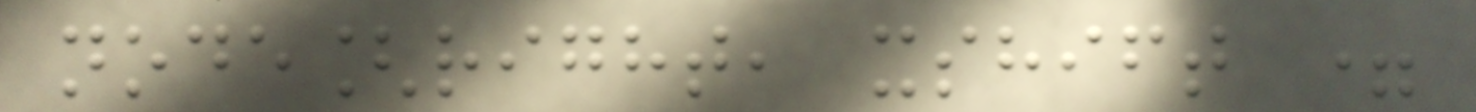node[right, xshift =
